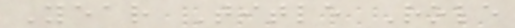Year Title Role
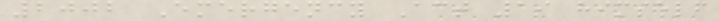2002 Emergency Act 19 himself
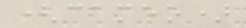(cameo)
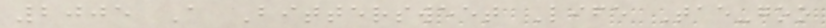2005 A Bittersweet Life Tae-goo
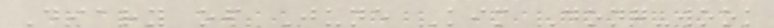Diary of June Kim Dong-wook
